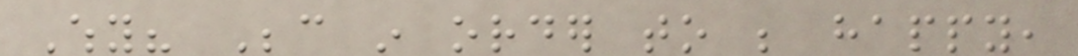Why? Because in order to be happy,
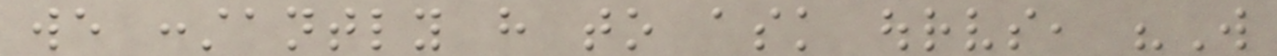we constantly have to ask ourselves, "Will
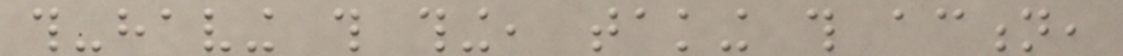this-having this thing, taking this action,
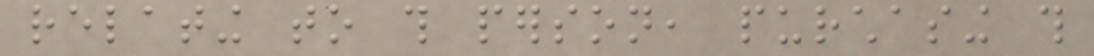relating to this person, purchasing this
